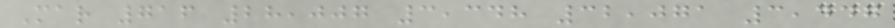Mar 716 28,007 3,348 32,071 3,447
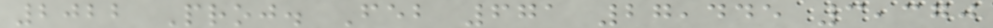2022 Proj. Feb 671 27,445 3,370
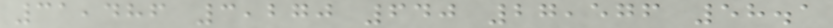31,486 3,270 640 27,576 58.1
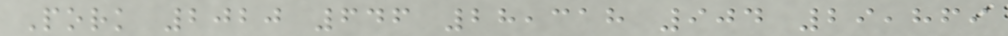Pork 2020 646 28,318 904 29,869
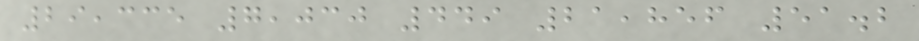29,335 7,030 449 21,856 51.2
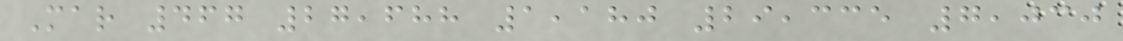Mar 467 27,688 1,180 29,335 7,030
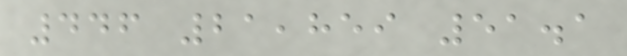446 21,859 51.1
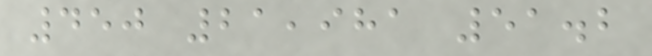450 21,981 51.2
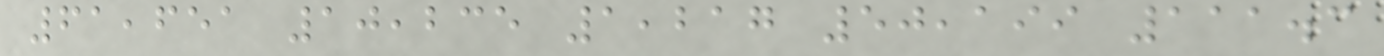61,651 10,235 1,217 50,199 111.3
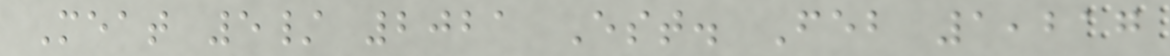Meat 5/ 2021 Est. Feb 1,217
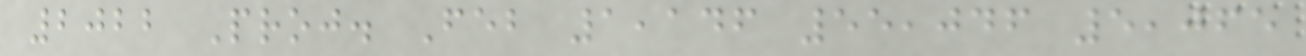2022 Proj. Feb 1,146 55,046 5,065
